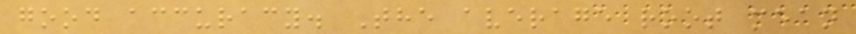good accuracy. The average root mean
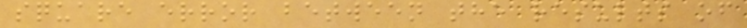square error between the results of
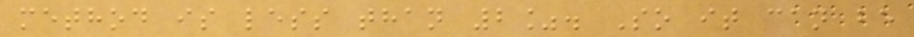method is less than 2%. So it can be
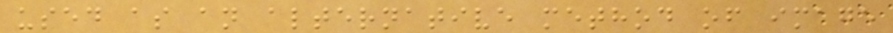used as an alternative method of image
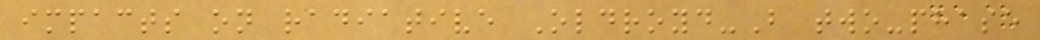impacts on radiative Oldroyd-B two-phase
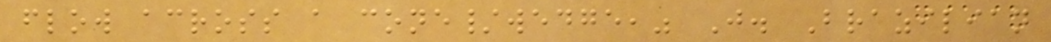flow across a cone/wedge," J. Brazilian
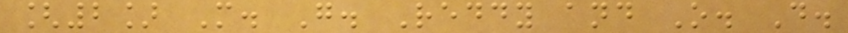[2] M. G. Reddy and O. D.
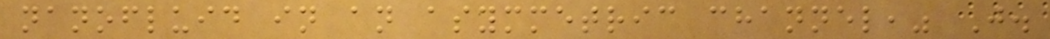nanofluid in an asymmetric channel," J.
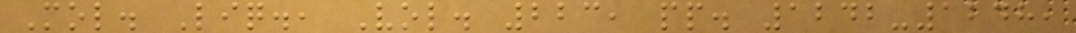Mol. Liq., Vol. 223, pp. 1242-1248,
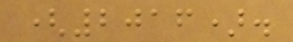(2016).
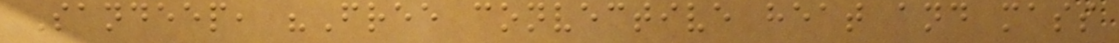Sandeep, "Free convective heat and mass
